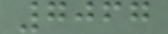7067
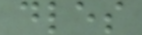dles
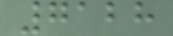7128
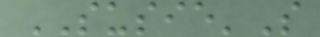SUSIE'S
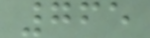765
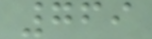769
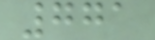771
